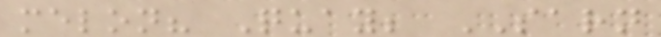melon? Quay; SARN
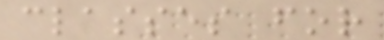classes for
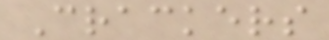Crackers
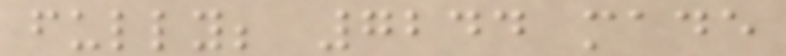fully; 7244 made
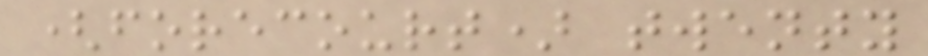(forecourt) twenty
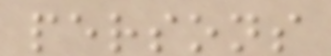persons
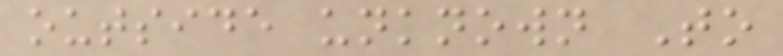outside unknown To
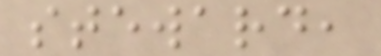steward,
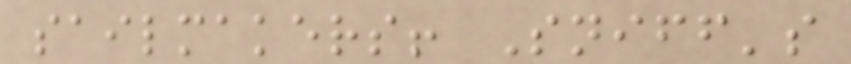sailmakers! Sniff's
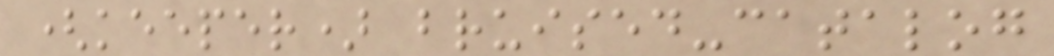(keeper) bruised-catalog
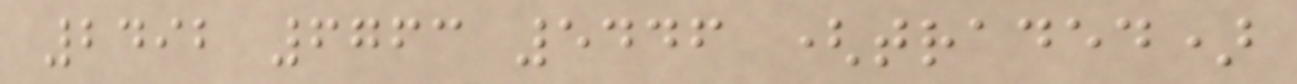2492 6763 5446 (traded)
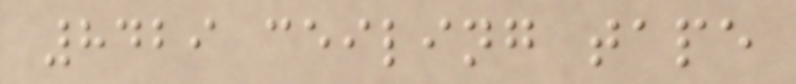8429 ceiling tape
